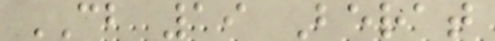CB 19 Berat
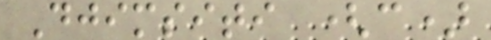Djimsiti (c)
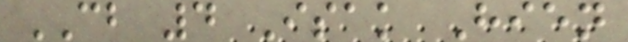CB 4 Isak Hien
